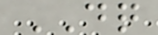DQ
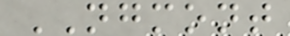NGMONT
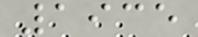1935
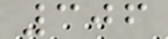306
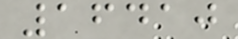16410
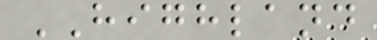HIGHLAND
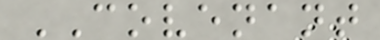COVENANT
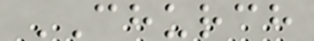CHURCH
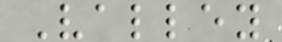Valley
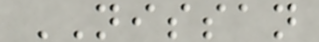NISSAN
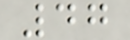47
